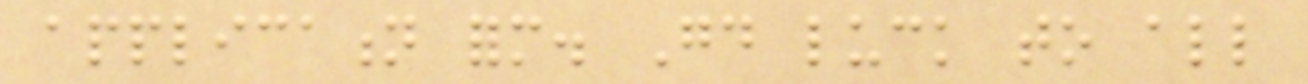application form. Good luck to all
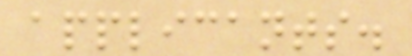applicants.
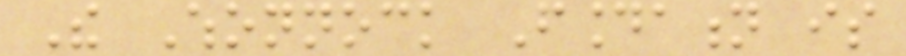The Whonnock Foundation is
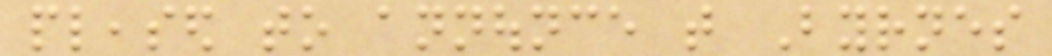pleased to announce that Byrnes
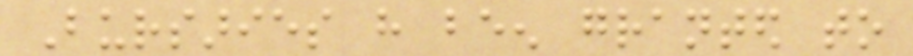Bursaries have been granted to
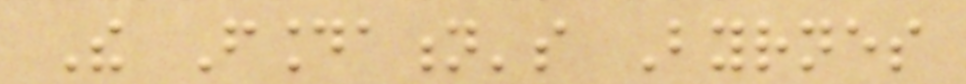The Foundation's Byrnes
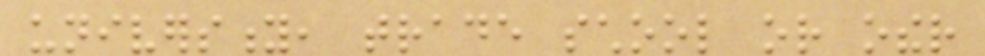university, trade school or other
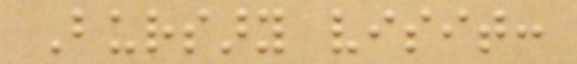Bursary visit:
